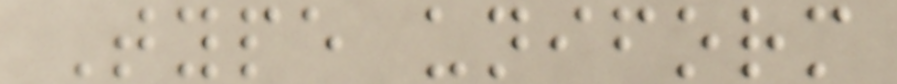Type uniform
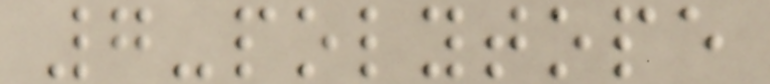7-polytope
